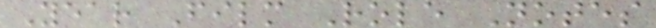Year Film Role Notes
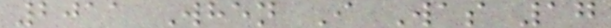2011 When I Was 17
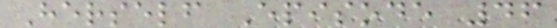Herself Episode 46
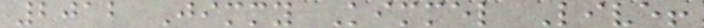2012 Jimmy Kimmel Live!
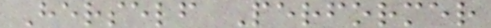Herself Performer
